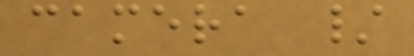camera /
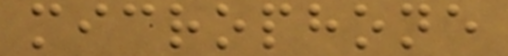microphone
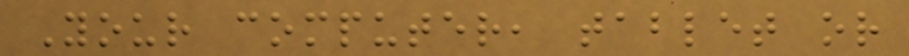Your computer, tablet or
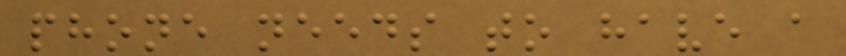phone needs to have a
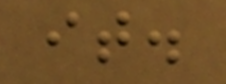it.
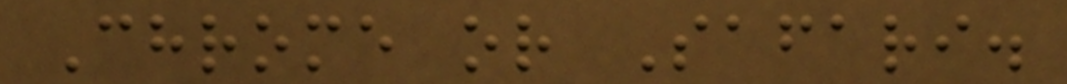Chrome or Safari.
